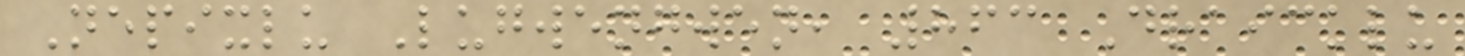Nepixlu Lugwengwen, 863 Draicklu
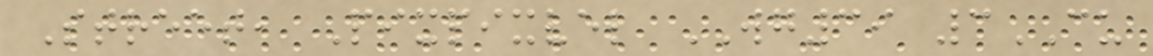Street, Pixpixvel WG39 3CU
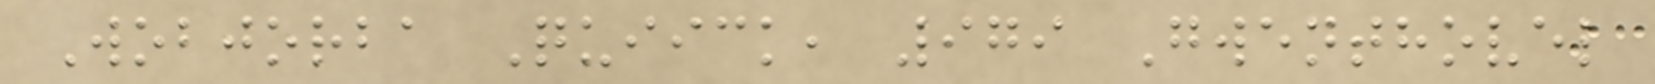Wobjorba Quiick, 979 Gwenthovel
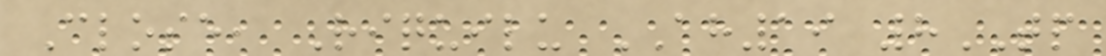Close, Riquilu AH19 8TP
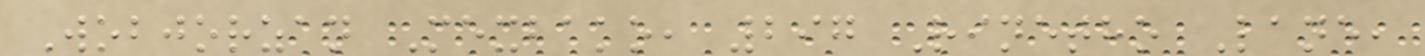Wobjorzan Mexbako, 297 Rinetho Lane,
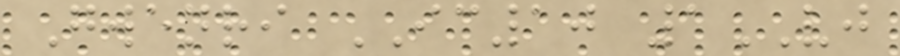Gwenri IC10 1VJ
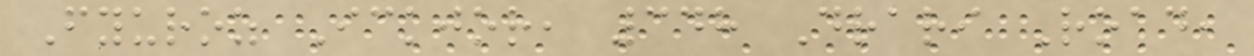Fyuroz Ickjor, 348 Drari Road,
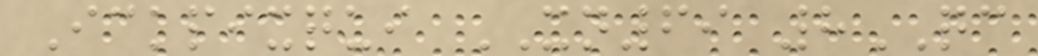Ickpixqui XN69 8QC
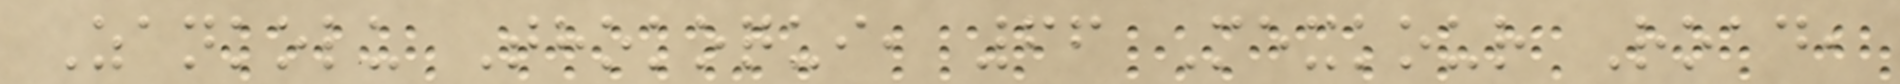Zankolu Thokoqui, 66 Mexkour Road,
